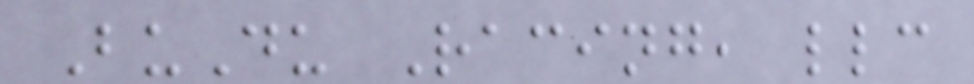BuDu Racing, llc
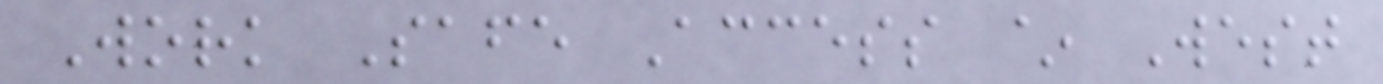Work Safe Access ~ West
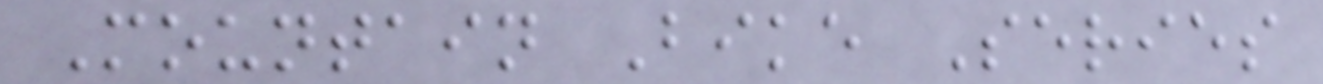Mountain Bike Series
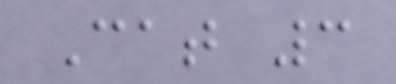Cat 3
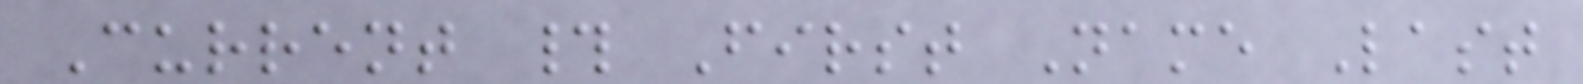Current # First Name Last
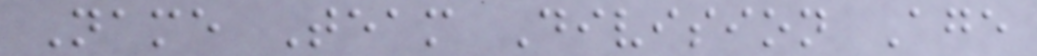Name Team Division Age
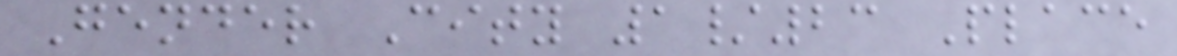Gender City 1/23 Place
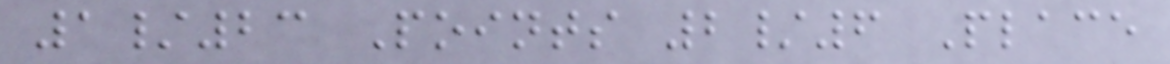1/23 Points 2/6 Place
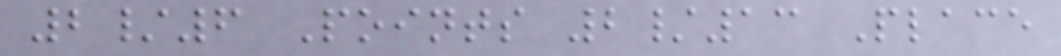2/6 Points 2/13 Place
